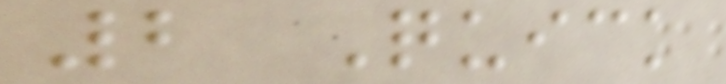2 Quick
